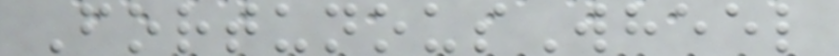FortunousWheel
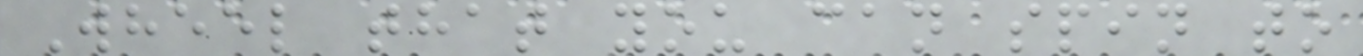Wheel that you can spin to
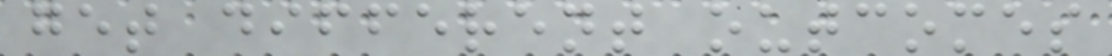get different outcomes
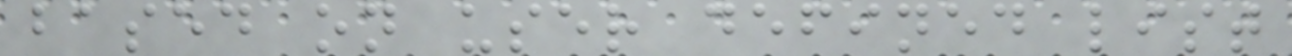based on user defined list
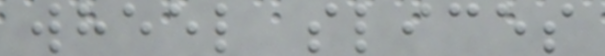wheel slices
